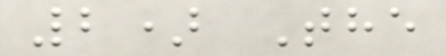2) The
